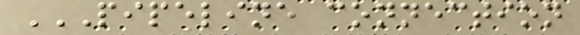PIPELINE CONNECTION
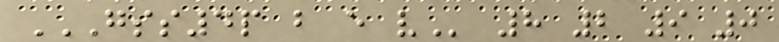GSS4P B E V 8 2 9 0
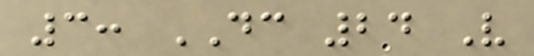3: DC 24 V
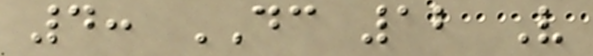4: DC 12 V
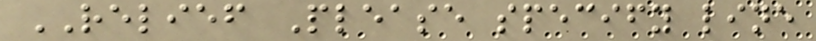RELIEF Please specify line
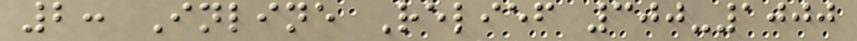2: Inline Relief 300-1000
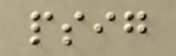psig
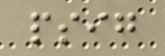psig
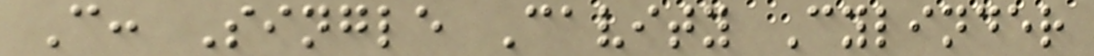C: Single Cavity Cylinder
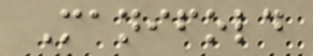Manifold
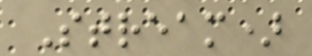Stream)
